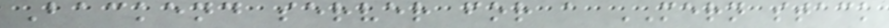Backend server for a MERN stack
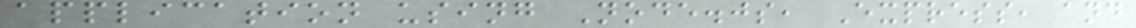application using Node.js, Express, and
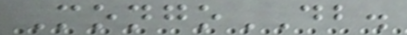MongoDB.
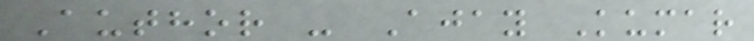Author - Ajay Kumar
